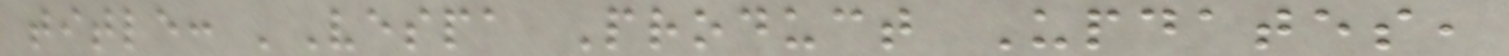title: 'Vespa Product Updates,
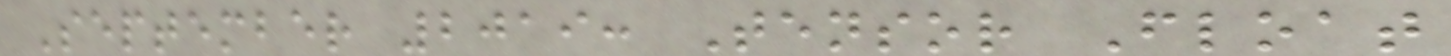September 2019: Tensor Float
